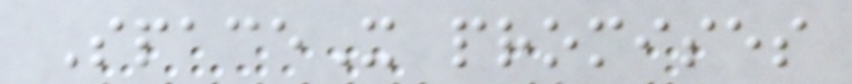SpaceX promises
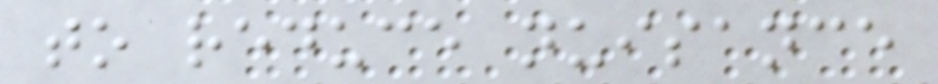to reduce nuisance
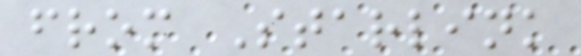from Starlink
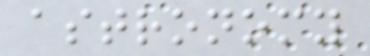astronomy
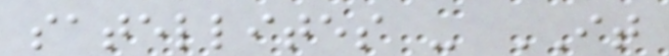satellites - IT
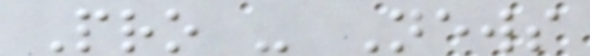Pro - News
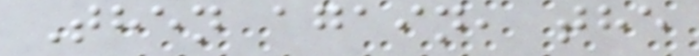Then again, the
